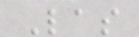Las
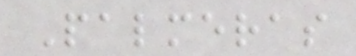Palmeras
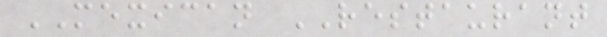MEXICAN RESTAURANT
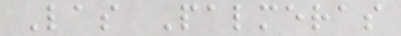Las Palmeras
